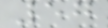57
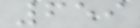659
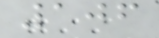106
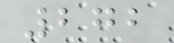272
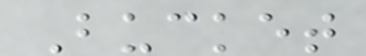Bucket
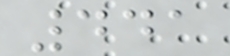441
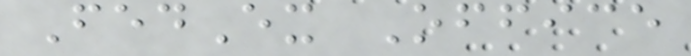FedEx Office
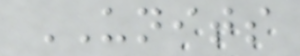UNITS
